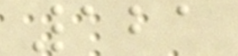121
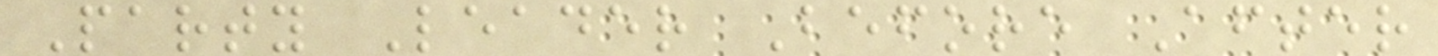Party Leader Before After
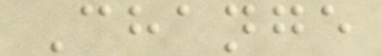Change
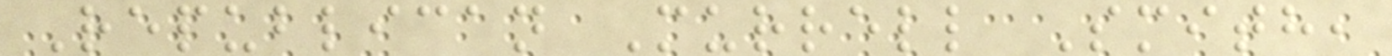Republican Murrell Smith,
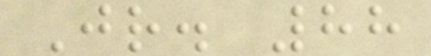Jr. 88
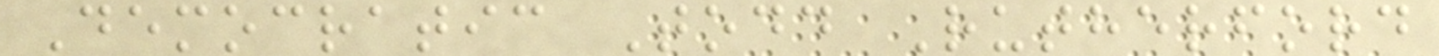Democratic Todd Rutherford
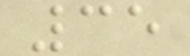35
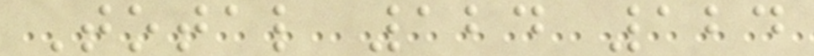Total 124 124
